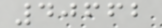40662
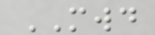MWD
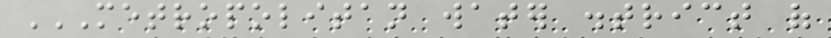METROPOLITAN WATER DISTRICT OF
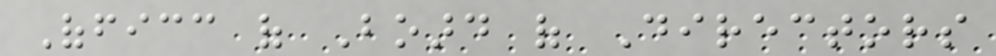Officc of Board of Directors
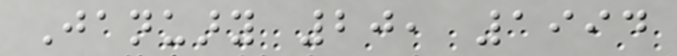January 20, 1994
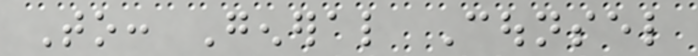To: General Counsel
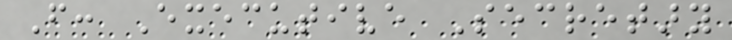From: Executive Secretary
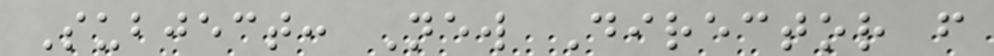Subject: New Director from
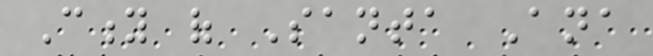City of Santa Ana
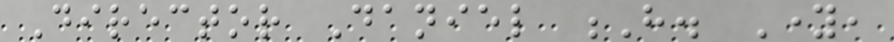Director Daniel H. Young,
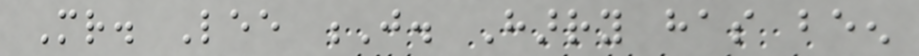Mr. Lee J. Harry has been
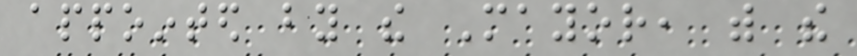appointed by the Mayor, with the
